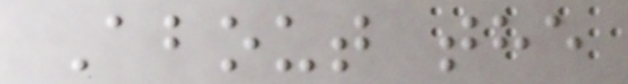About the
